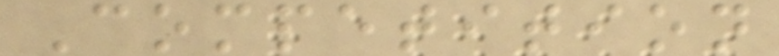Competition
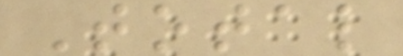Total
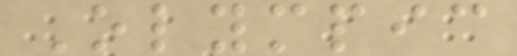Olympic
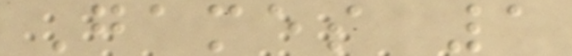Games 1
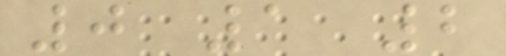0 1 2
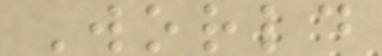World
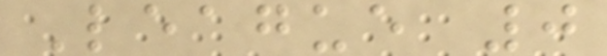League 0
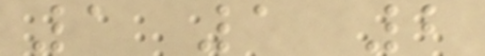1 1 2
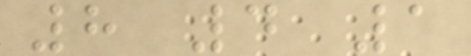8 4 1
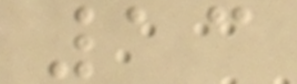13
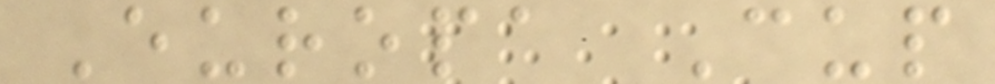Europa Cup
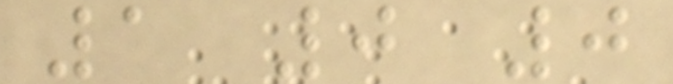1 0 0
